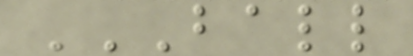BALL
